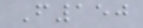F150
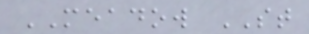MEADOW ST
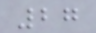27
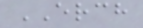ERCH
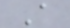A
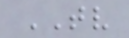TV
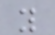y
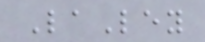LaLey
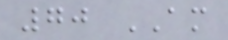70 AM
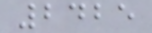2425
